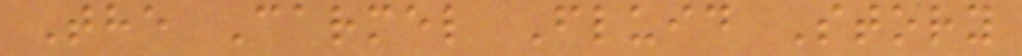The Carmel Fluid Story
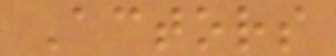Actors
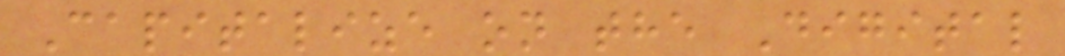Capitalize on the Digital
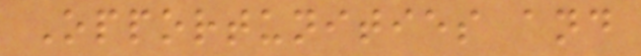Opportunities and
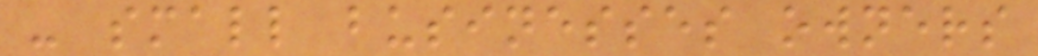- small businesses owners
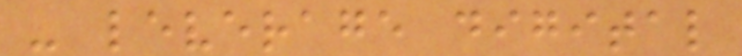- leverage digital
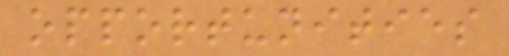opportunities
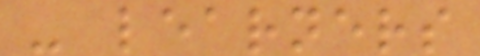- learners
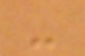-
